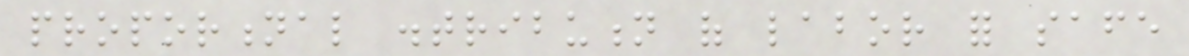proportional distribution of labor for safe
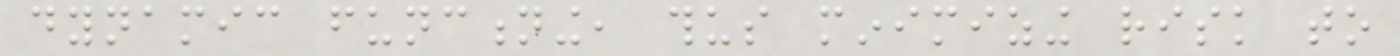dynamic functioning, thus minimizing risk to
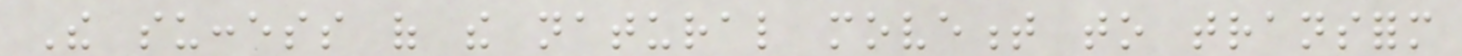The success of the natural movement to transform
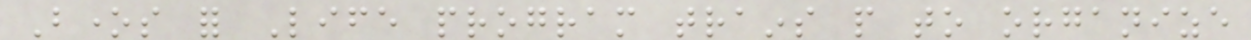Bones for Life program trains people to organize
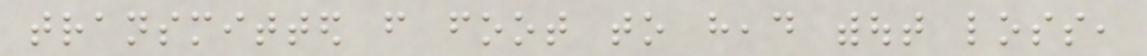transmitted from foot to head without loss,
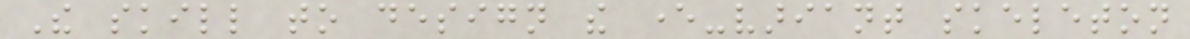The skill to design the ever-variant skeleton
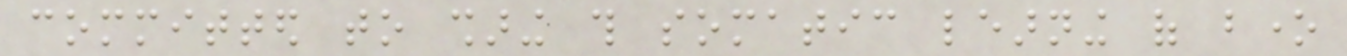committed to sharing this somatic learning of bone
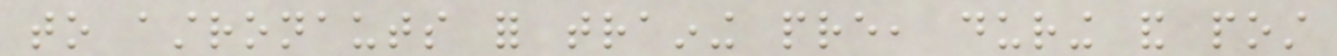to astronauts for training pre, during and post
